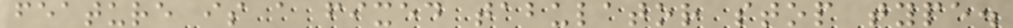feature is a fixed tabulator stop type.
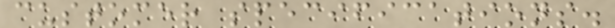customer specifications.
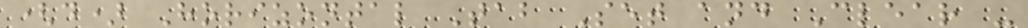(d) Horizontal Tab Set and Clear -
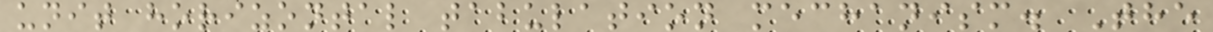unit horizontal tabulation mechanism. The
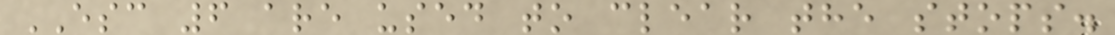ESC 6 are used to clear the stops.
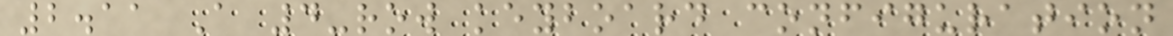2.11 A 4-row keyboard configuration
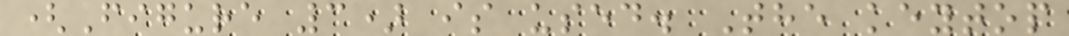(Figure 3) is used. The keytop
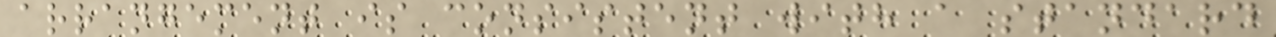arrangement is consistent with a standard
